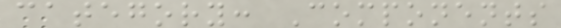category: Components
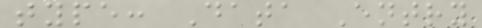type: Data Entry
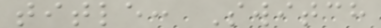title: Switch
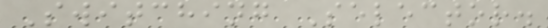Switching Selector.
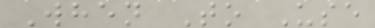When To Use
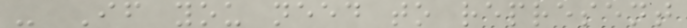- If you need to represent
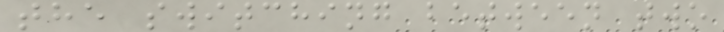the switching between two
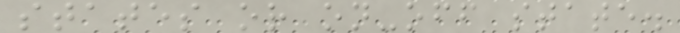states or on-off state.
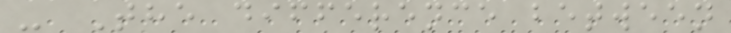- The difference between
